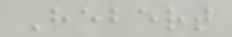Hebert
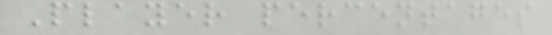Player percentages
